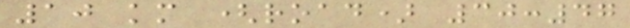10 km (road) 30:47
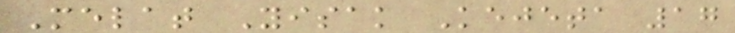Melat Yisak Kejeta 17
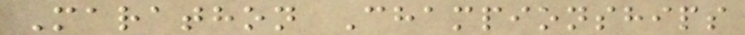Marathon Championships
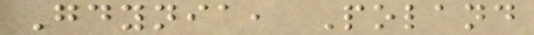Gdynia, Poland
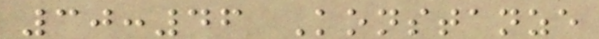30:46 Konstanze
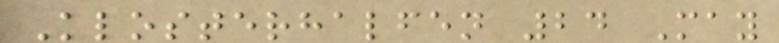Klosterhalfen 24 May
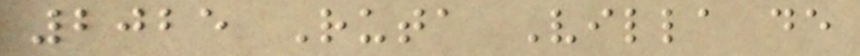2025 Ruta Villa de
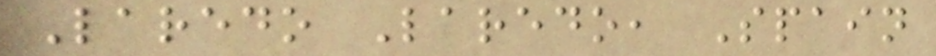Laredo Laredo, Spain
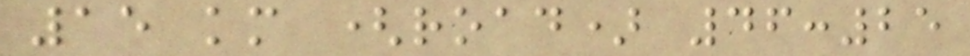15 km (road) 46:25
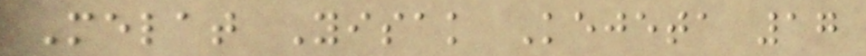Melat Yisak Kejeta 17
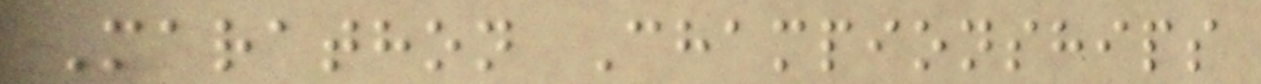Marathon Championships
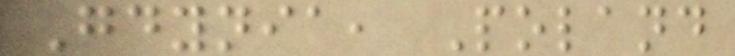Gdynia, Poland
